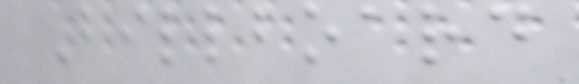Billboard
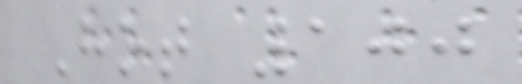Hot 100
